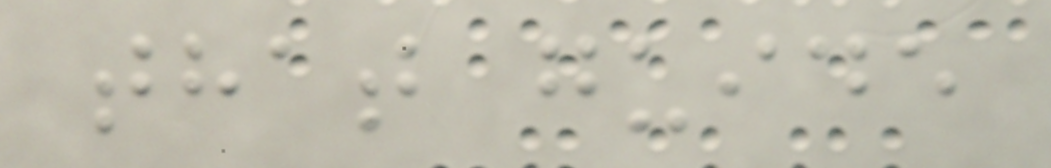that guide
